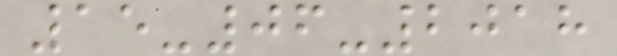15-06-2018
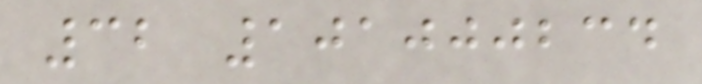32 101000234
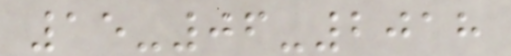15-06-2018
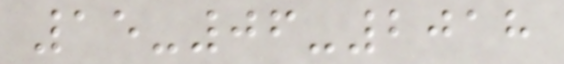15-06-2018
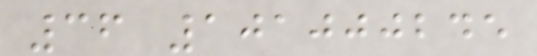36 101000245
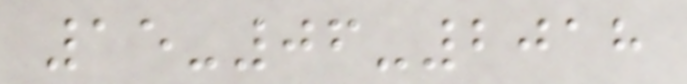15-06-2018
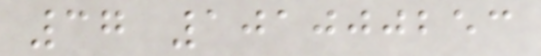37 101000253
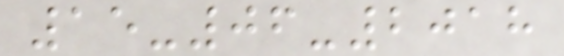15-06-2018
